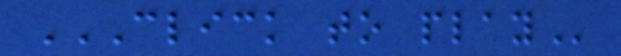CLICK TO PLAY
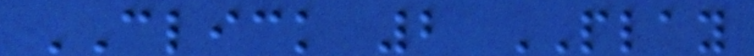CLICK 2 PLAY
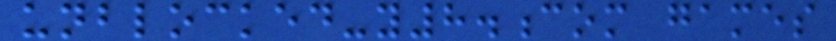unblocked-y8.com games
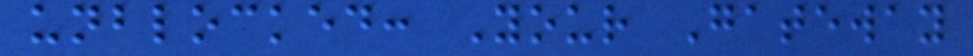unblocked: Your Gateway
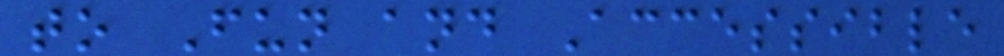to Fun and Accessible
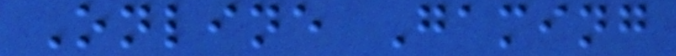Online Gaming
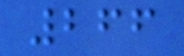266
